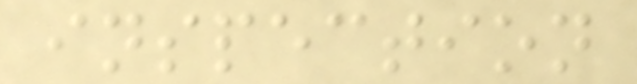inspection
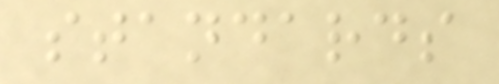standards
